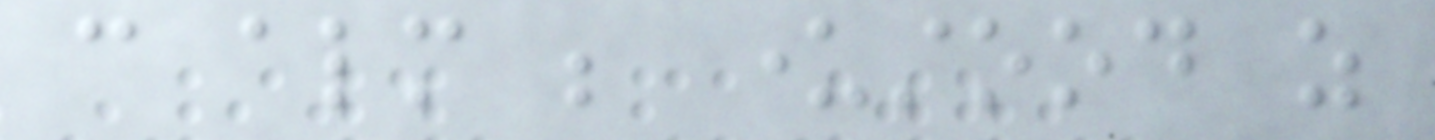can almost be understood as
